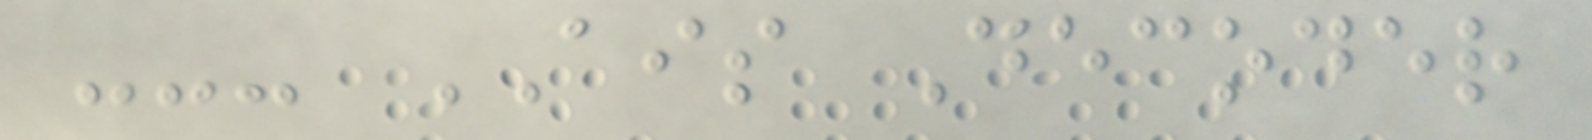--- AIS Decoder
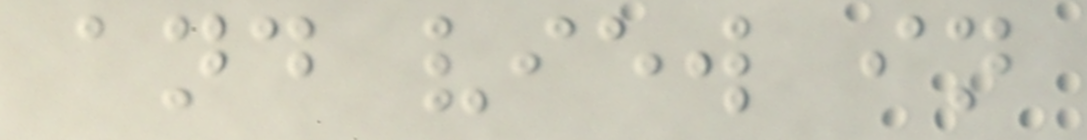and view in
